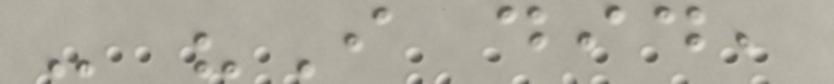- "I did,
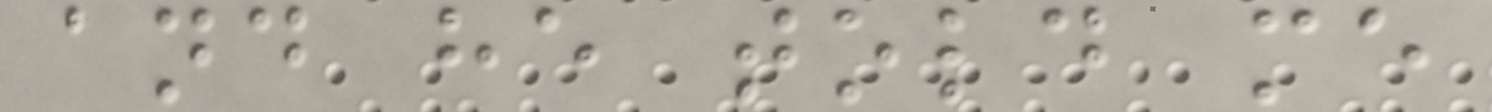and he told me
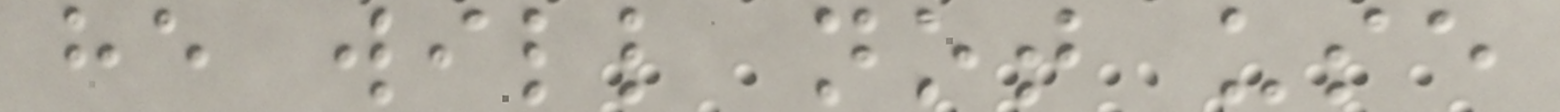he will not use
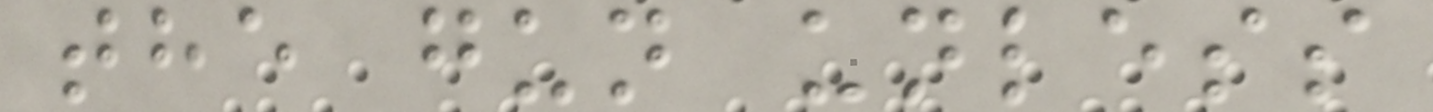the gun unless
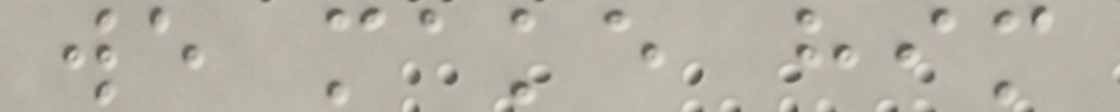we make him
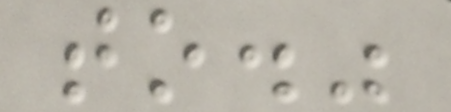to."
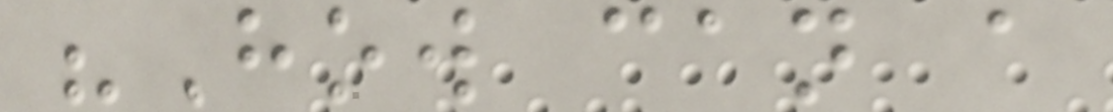"How can a
